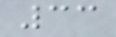33
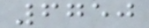6750
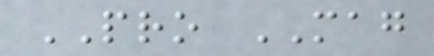PRO MAG
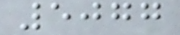5077
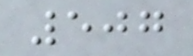507
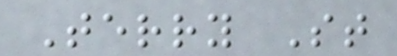Terry St
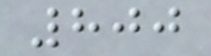800
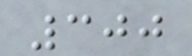300
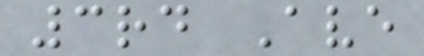3rd Ave
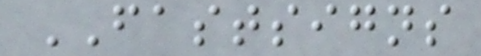FASTSIGNS
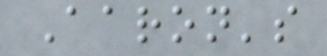Aaron's
